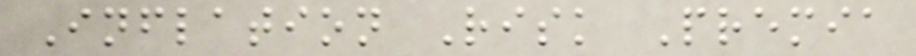Inflation Risk Premia
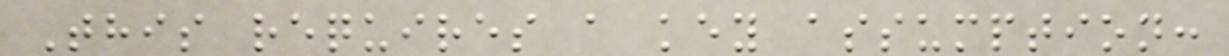This requires a key assumption:
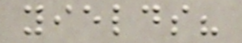yields?
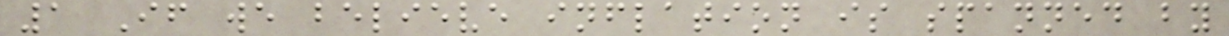1 If we believe inflation is spanned by
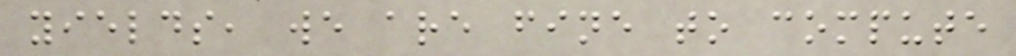yields, we are fine to compute
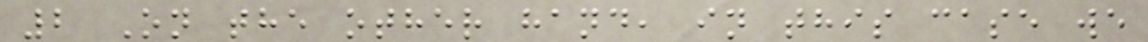2 On the other hand, in this case we
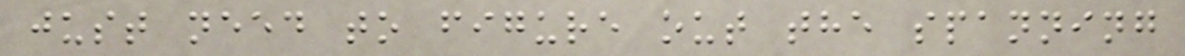just need to figure out the spanning
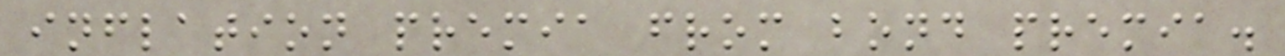inflation premia from bond premia.
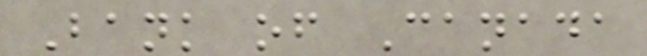Bank of Canada
